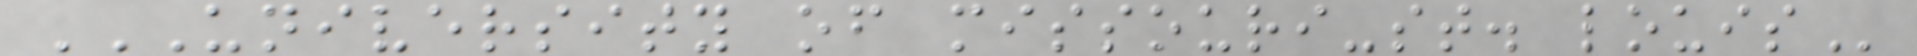UNIVERSITY OF MISSOURI-ST. LOUIS
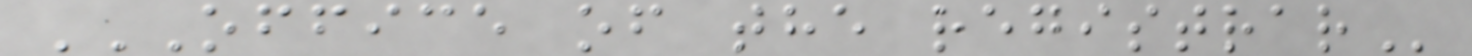OFFICE OF THE REGISTRAR
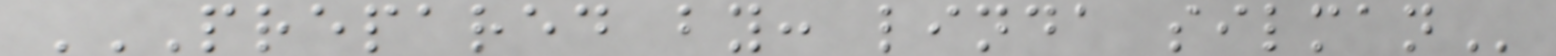PREPARED BY: LINDA SILMAN
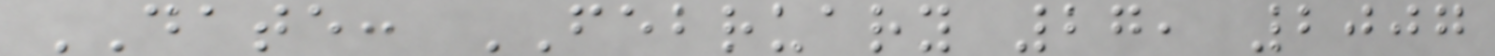DATE: FEBRUARY 27, 2007
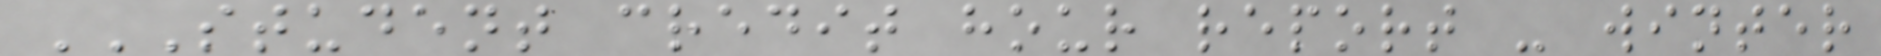STUDENT CREDIT HOUR REPORT - WINTER
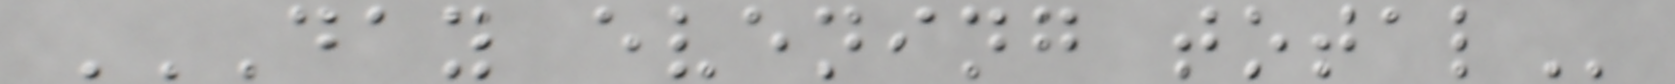DAY EVENING TOTAL
